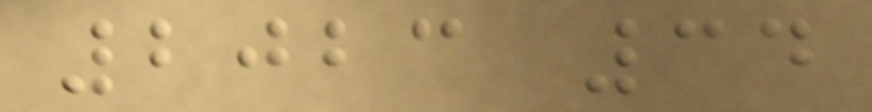2023 34
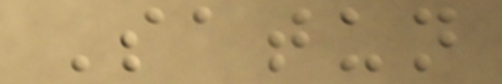Satun
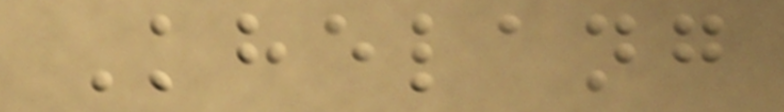Khelang
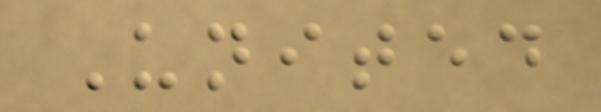United
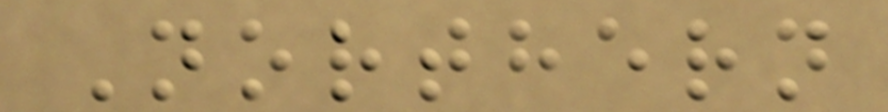Northern
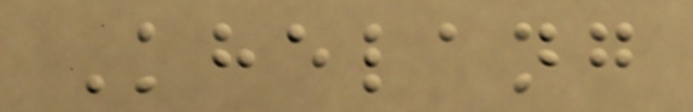Khelang
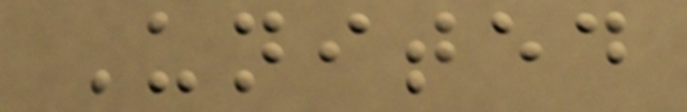United
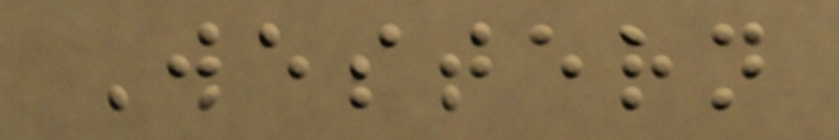Western
